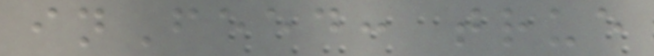inFeed: true
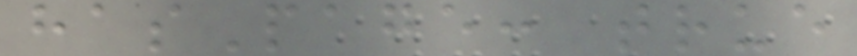hasPage: true
